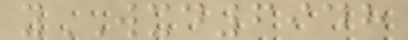yWXD6948
